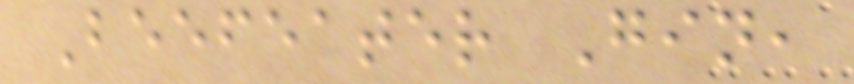Beefeater Gin,
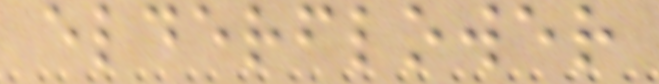elderflower
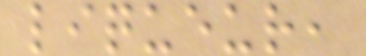liqueur,
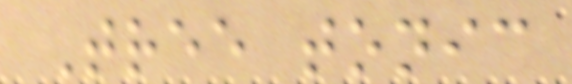Tree tonic
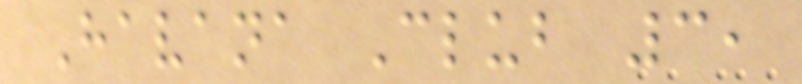Havana Club 3,
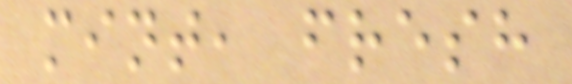mint, fresh
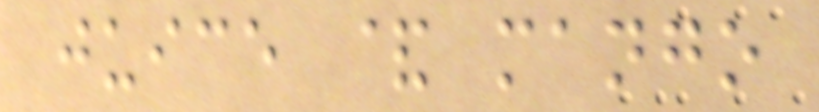juice & mango
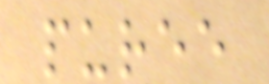puree
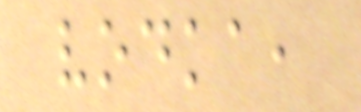vodka,
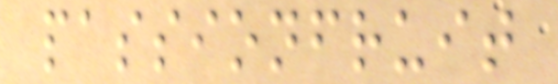passionfruit
